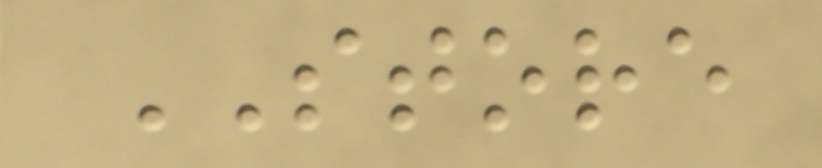STORE
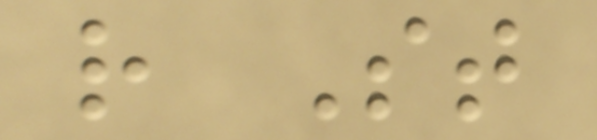r St
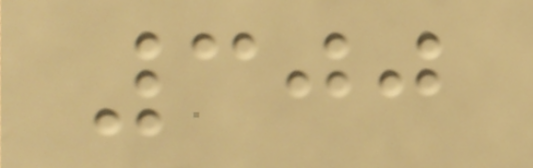300
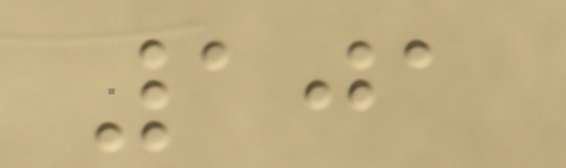101
